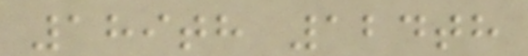189th 124th
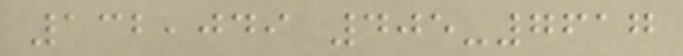132,049 405-7617
